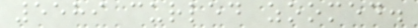5589 curled zoomed.
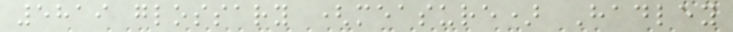5819 glossary (measure) Hadley
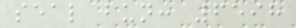seal bun: 6598
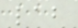lab
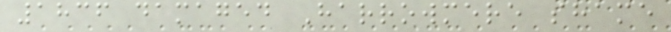1836 damaged Harrowmere shame
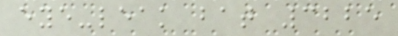eye-leak bat 3225
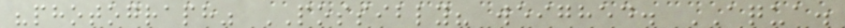"photograph" POSSIBLY? weighed. AQUA.
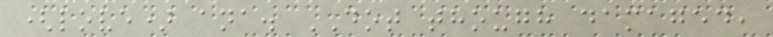(love) ana. DOT though damaged,
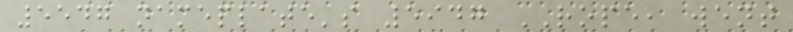5547 nameplate's 5947 ROPE, went
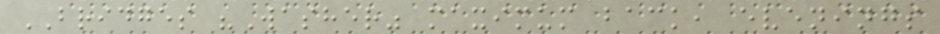BRIDGES "Washer" maximum back, evenings
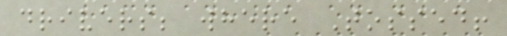drivers; where Tossed!
